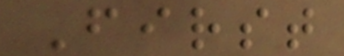First
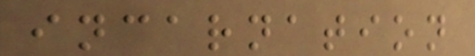incarnation
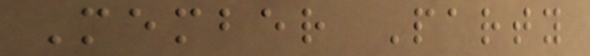Member Party
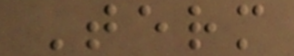Term
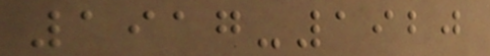1917-1920
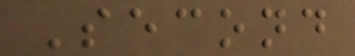Second
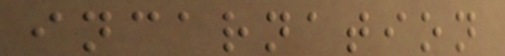incarnation
